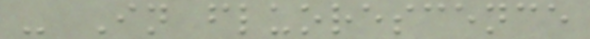- In fluorescence
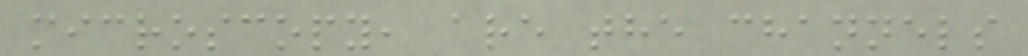microscopy, are the channels
